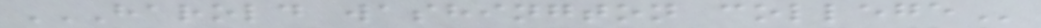HAROLD WASHINGTON COLLEGE
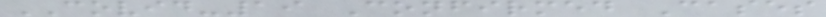COVID-19 Confirmed Cases
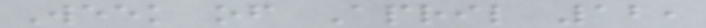Week of April 12,
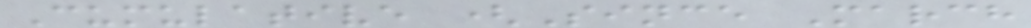Cumulative (Since March
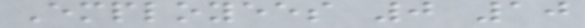Employees 0 10
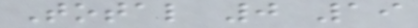Total 0 19
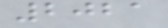2021
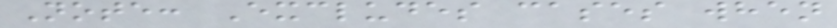Note: Excludes cases when
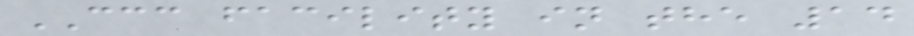CCC facility in the 14
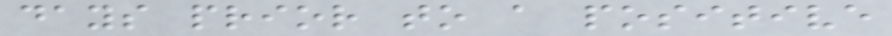days prior to a positive
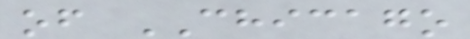of CHICAGO
